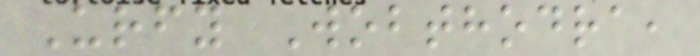Urfy Wobthodra,
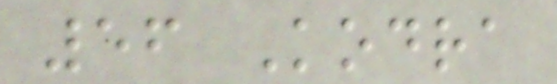56 Kodra
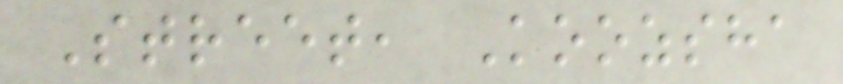Street, Koozsha
